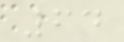64
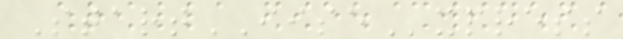StartIISExpress
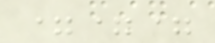===
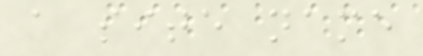a site name
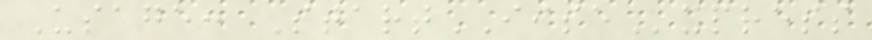Usage: StartIISExpress
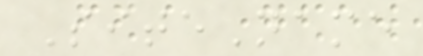SiteName
